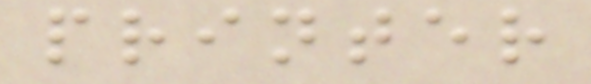printer
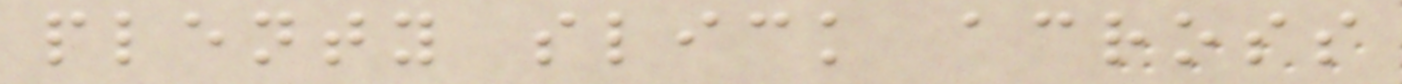plenty slick across
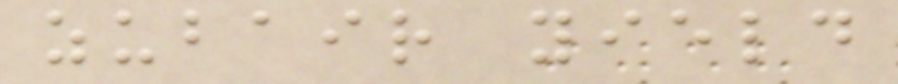zubair yield
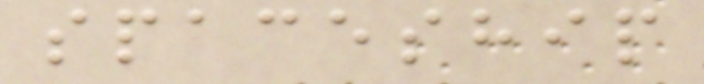spaceship
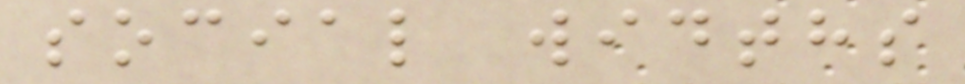social widths
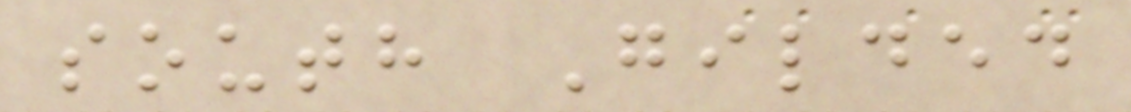south Gilded
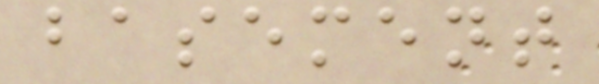basement
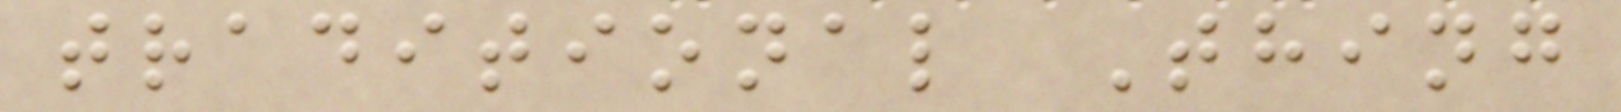traditional Thing
